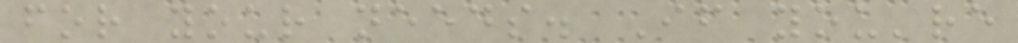for your needs. If you're
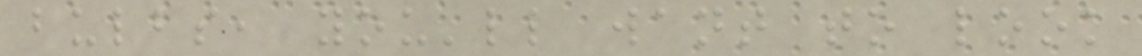bulbs, you'll want to look
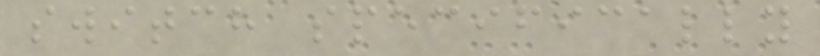switch specifically
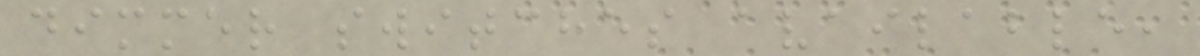dimmer switches available,
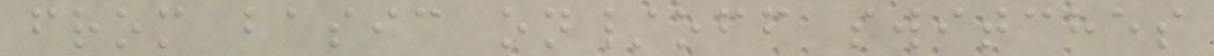from basic on/off switches
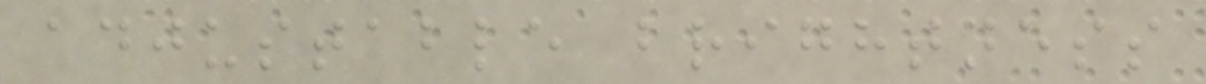adjustable brightness
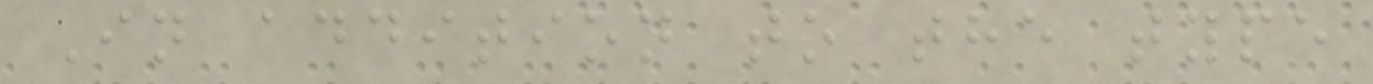In addition to the type
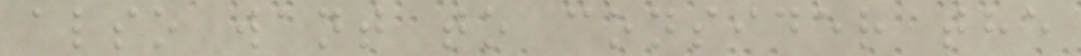also want to consider the
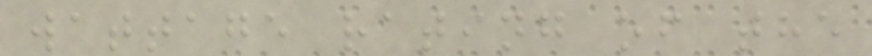wattage rating of the
